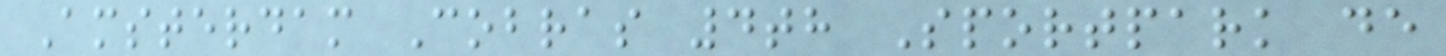Amsterdam Cobras 4th Sportpark de
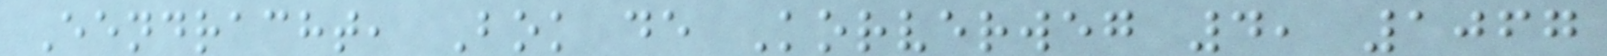Eendracht, Bok de Korverweg 4, 1067
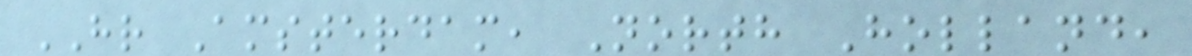HR Amsterdam, North Holland,
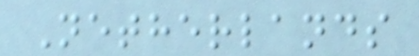Netherlands
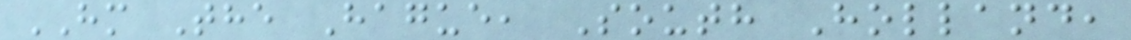HM The Hague, South Holland,
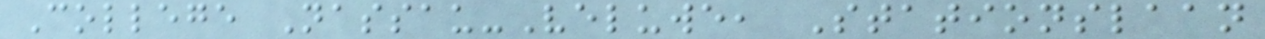College Nassau-Veluwe, Stationslaan
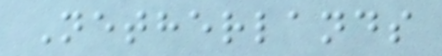Netherlands
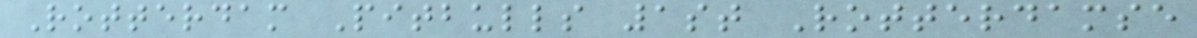Rotterdam Pitbulls 1st Rotterdamse
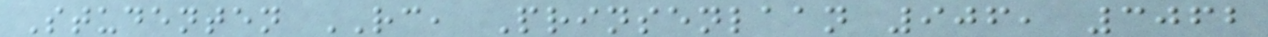Studenten RC, Prinsenlaan 906, 3062
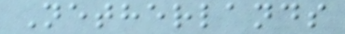Netherlands
